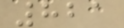821
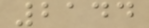2144
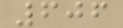606
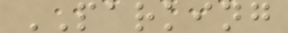PARKING
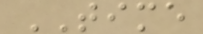TIME
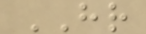HR
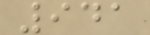941
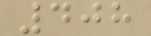408
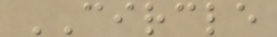CIRCLE
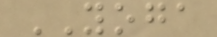YOGA
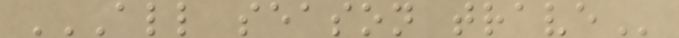ALL SEASON TRAVE
